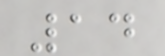14
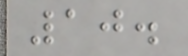10.
